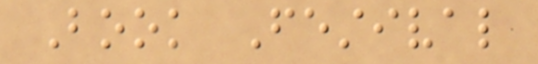Book Festival
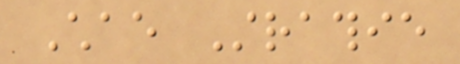Chae Strathie
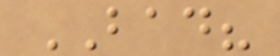BAD?
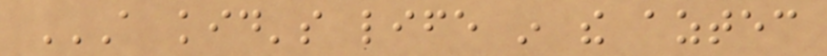A KID'S LIFE IN THE AZTEC
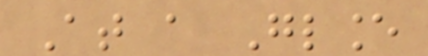At a Glance
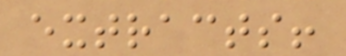extracts!
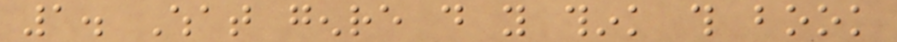1. What genre do you think this book
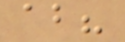about?
